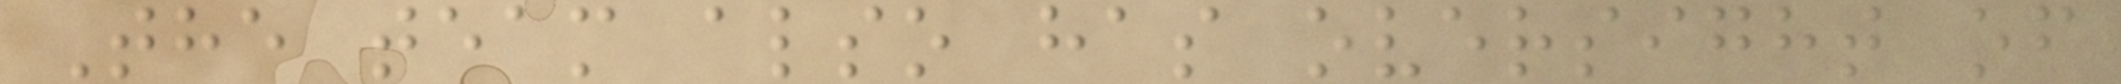The team also has oversight of
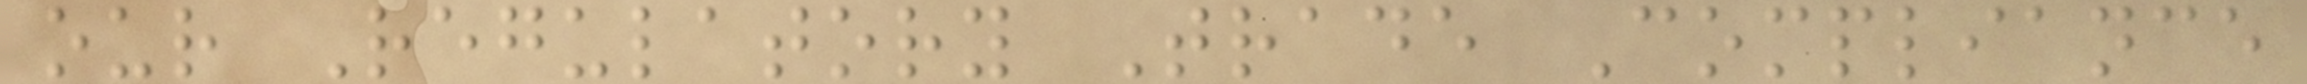our Regulatory Trade Compliance
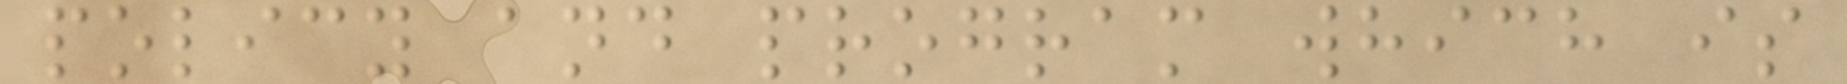policy and program which is
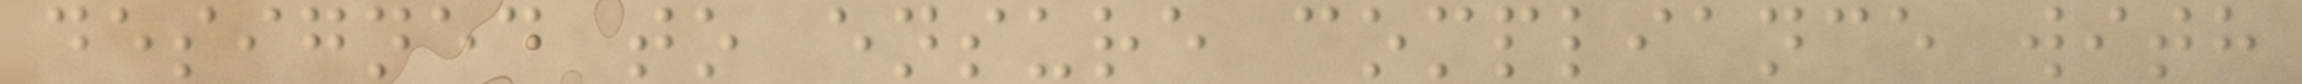designed to ensure compliance with
